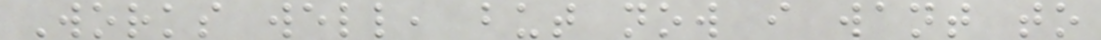Works well, but now i want to
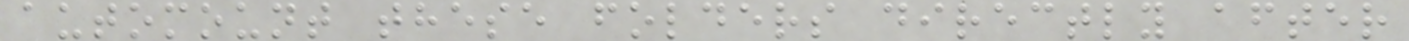automount these folders directly after
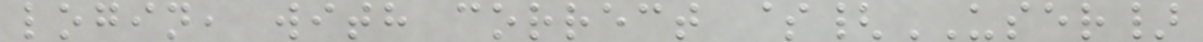login, with correct ${USER}
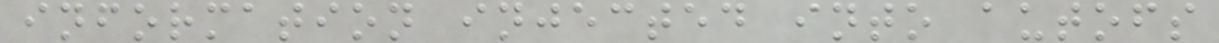information injected into autofs
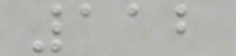112
